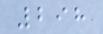298
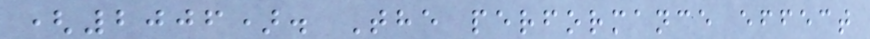(2006). The performance effect
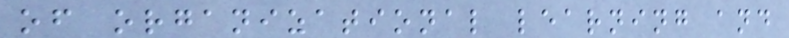of organizational learning and
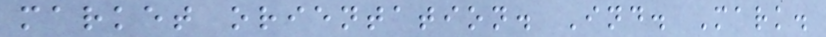market orientation. Ind. Mark.
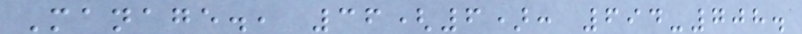Manage., 36(6): 694-708.
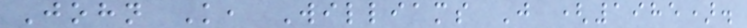John K, Williams J (1985).
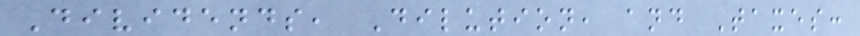Dividends, Dilution, and Taxes:
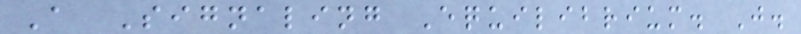A Signaling Equilibrium. J.
